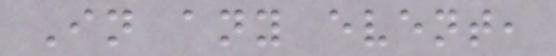In any event,
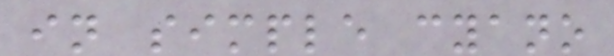in simple cyano
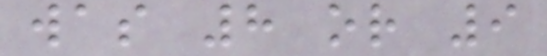was 8 or 9
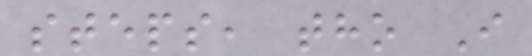steps, tho I
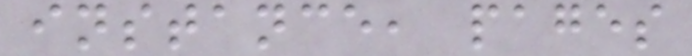instance, pages
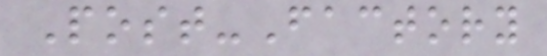Post-Factory
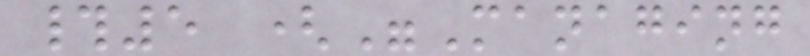#5 ("Managing
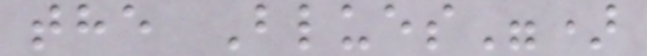the Blues")
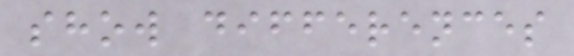show differences
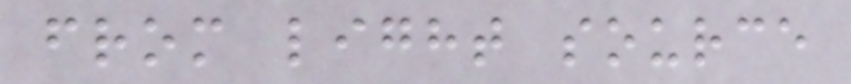from light source
